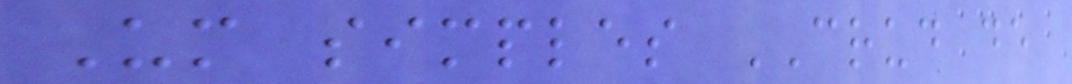Um simples CRUD de
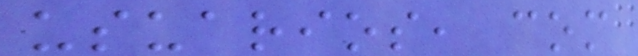usuarios, com
